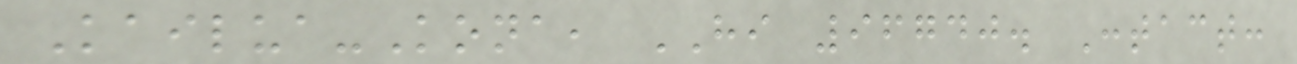Kailua-Kona, HI 96740. Contact:
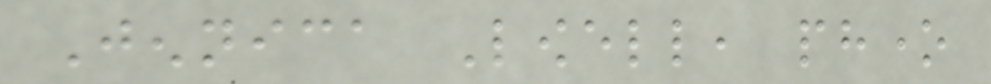Jennica Lowell, phone
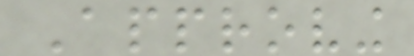Approving
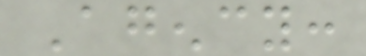Agency:
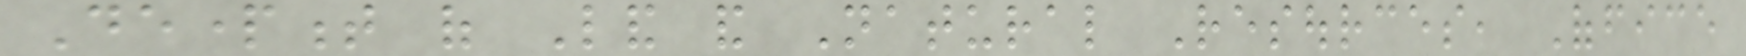Department of Land and Natural Resources, Office
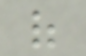of
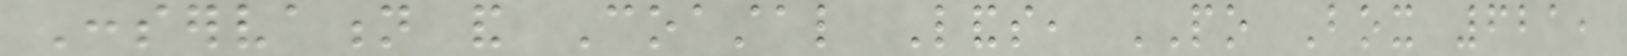Conservation and Coastal Lands, PO Box 621,
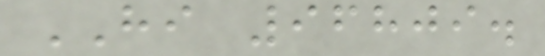HI 96809.
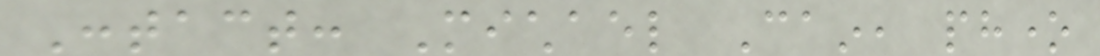Contact: Michael Cain, phone
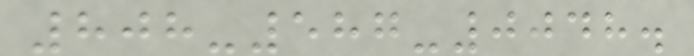808-587-0048.
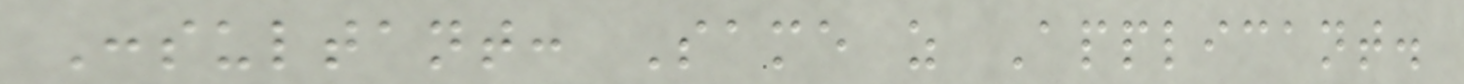Consultant: Same as Applicant.
